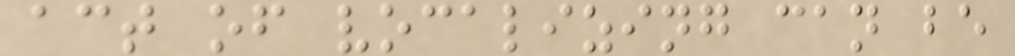act of vocalizing can be
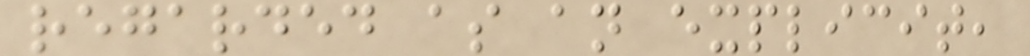regarded as an explicit,
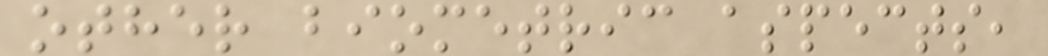other biometric aspects,
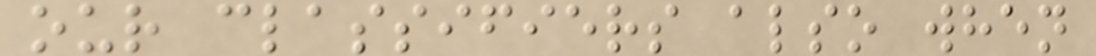our classifiers also when
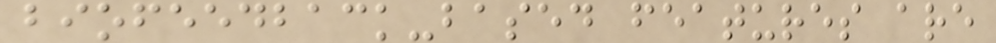biofeedback-based features are
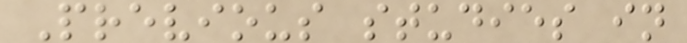Previous studies in
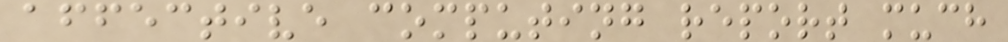affective computing report much
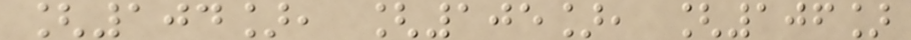[104], [105], [106]
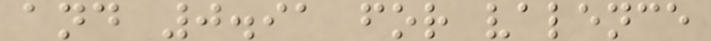and 0.91 for valence
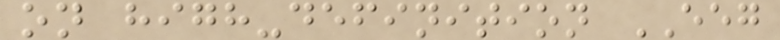on high-definition EEG
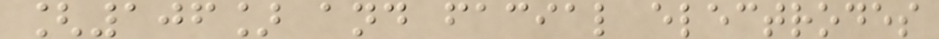[106] and facial electrodes
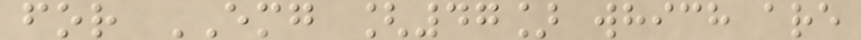for EMG [47] which are
